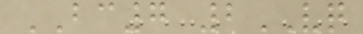BC7 2VQ
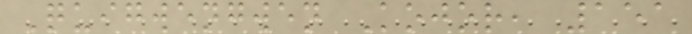Quigwengwen Kojor, 151
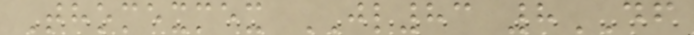Thomexmex JL83 8DF
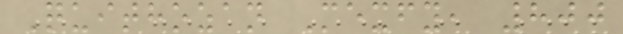Quithozan Mexfy, 800
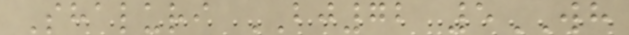Shaluri BJ72 5WH
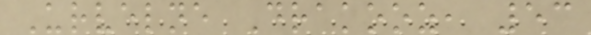Urvelne Drakooz, 53
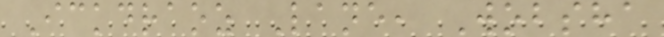Ickdraoz Lane, Wobsha
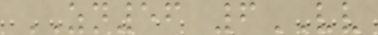ZN56 6VV
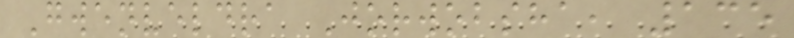Gwenveldra Jorwobsha, 135
